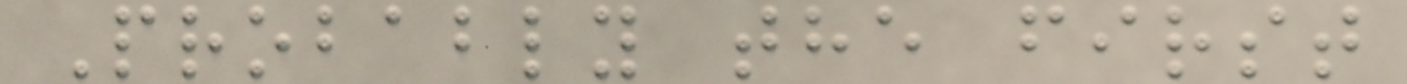Probably the first
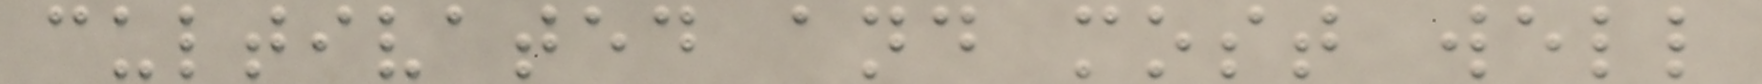cultivated and most well
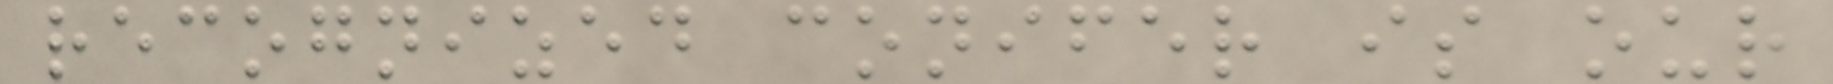recognized conifer is our
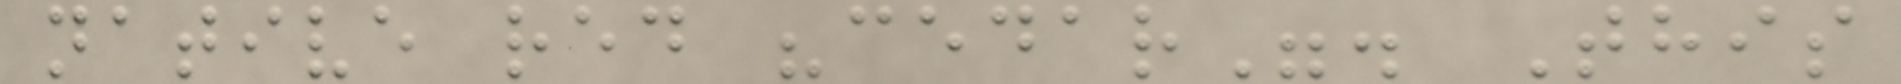native red "cedar". This
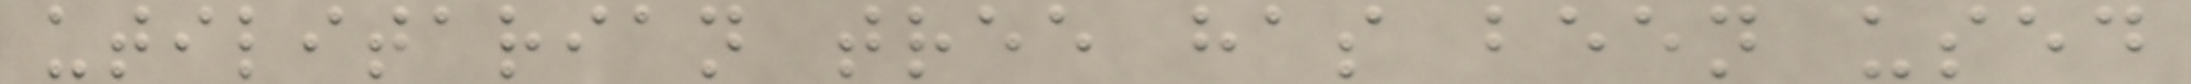utilitarian tree has been used
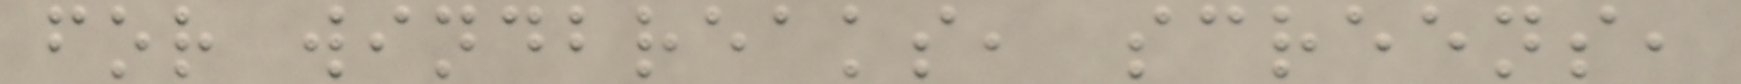for windbreaks, screens,
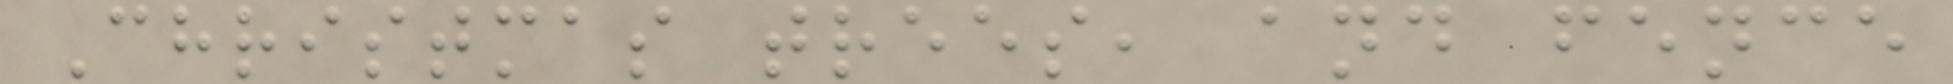Christmas trees, and fence
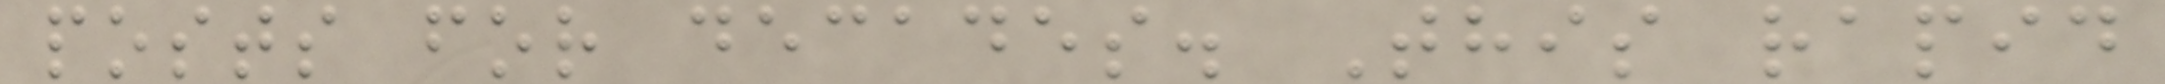posts for decades. This rapid
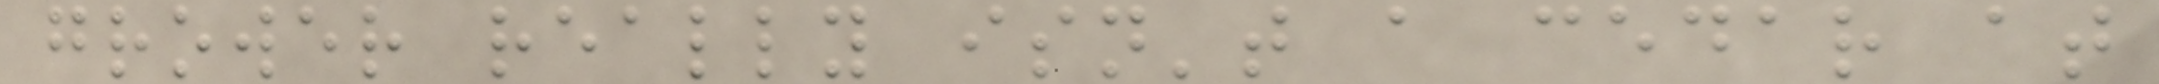grower really isn't a cedar at
